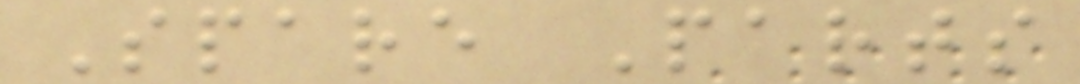Spare Parts
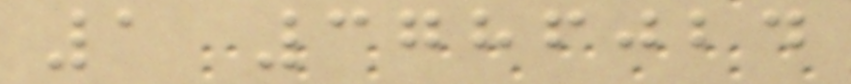1 3786024
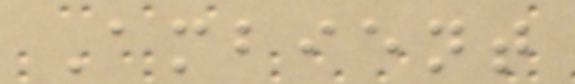Ambient
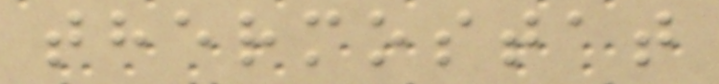thermostat
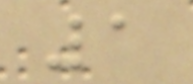1
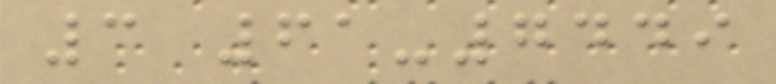3 61-7449
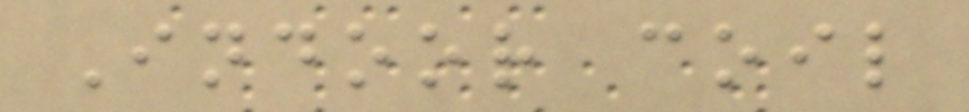Indoor coil
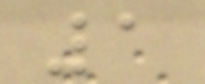1
